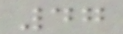47
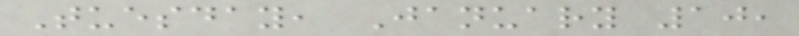Tuesday, January 10,
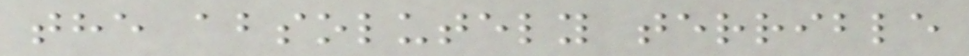the absolutely terrible
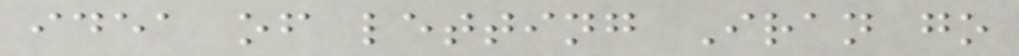idea of letting Iran go
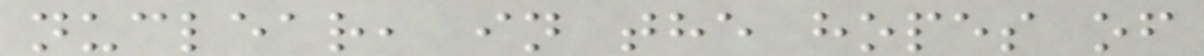nuclear, in the hopes of
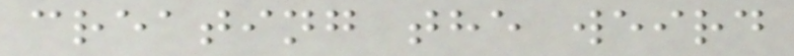creating the weird
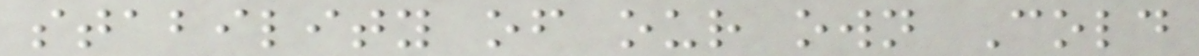stability of our own Cold
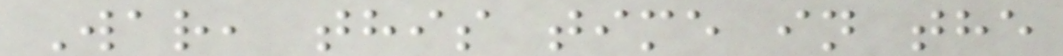War, this time in the
